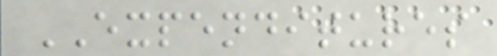EXPENDITURES
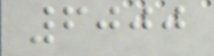6000
